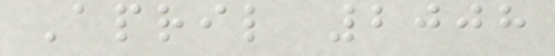April 2008
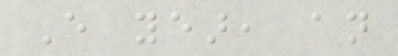Every year, an
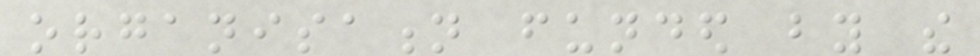organisation funded by the
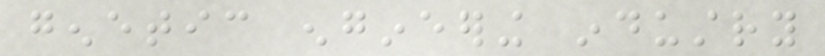genetic engineering industry
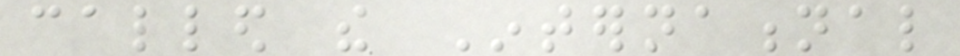called the International
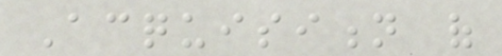Acquisition of
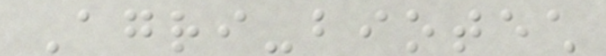Agri-biotech
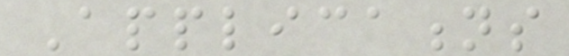Applications
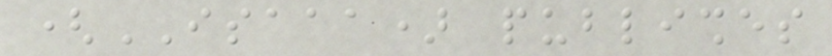(ISAAA) publishes
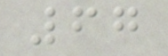67
